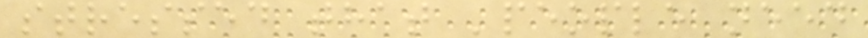stressed that 'people need
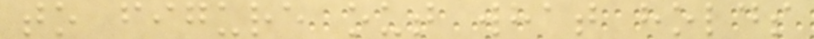to figure out what holds
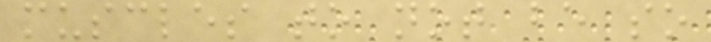muscles to not be so
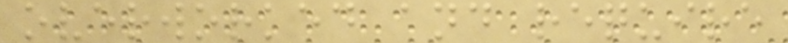overworked and require
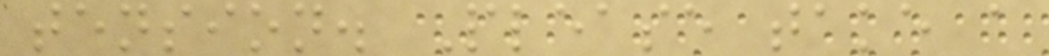tension. Please take a
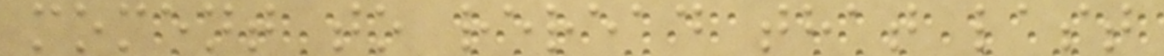moment to reread that last
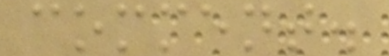comment.
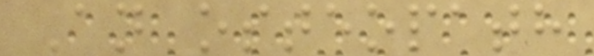An osteopath
